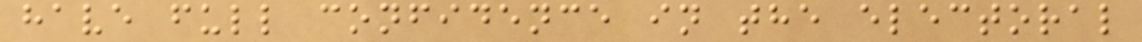have full confidence in the electoral
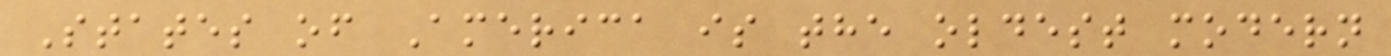States of America is the oldest modern
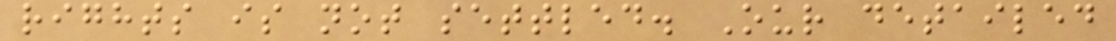rights is not settled. Our detailed
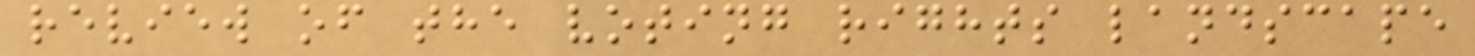review of the voting rights landscape
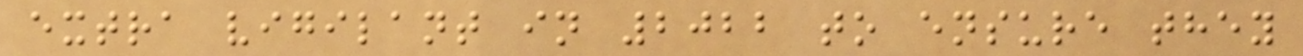extra vigilant in 2022 to ensure they
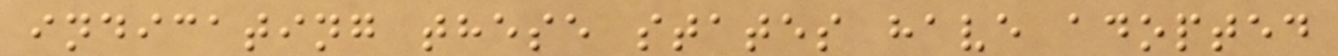indicating these states have adopted
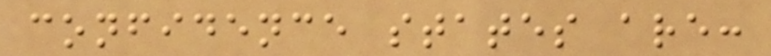confidence states are:
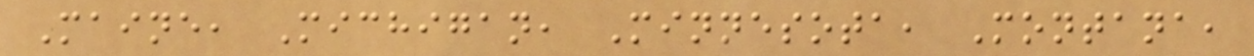Maine, Michigan, Minnesota, Montana,
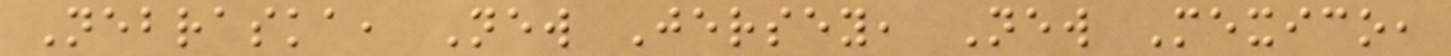Nebraska, New Jersey, New Mexico,
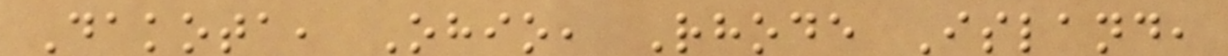Dakota, Ohio, Rhode Island,
